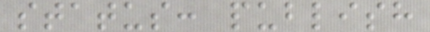status: publish
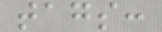tags:
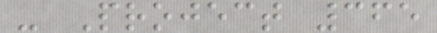- Project 365
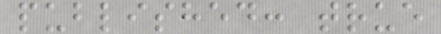published: true
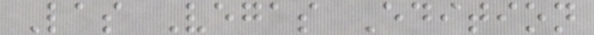Las Vegas Edition
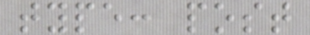type: post
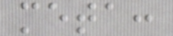meta:
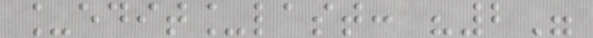_edit_last: "2"
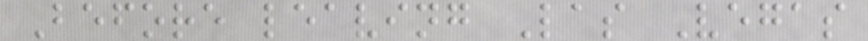Before leaving Las Vegas
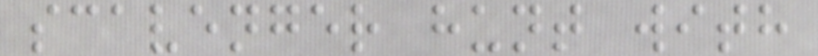scavenger hunt with
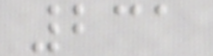231
